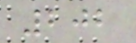202
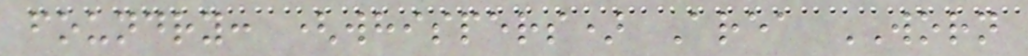foundry: (whispers) Area WORN
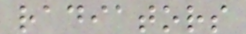radiators
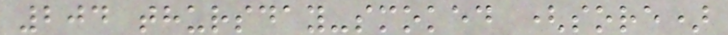204 thursday-smoked (sore)
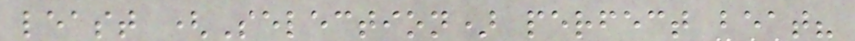least (Selection) perfect beat?
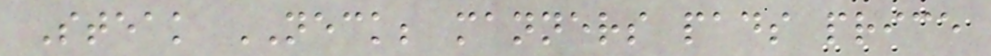Steak NECK; manners pads price
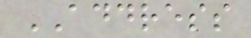ADDRESS
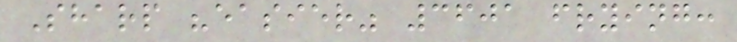Sharp "easier" 3601 frying:
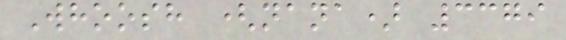Whoosh (nana) 3379
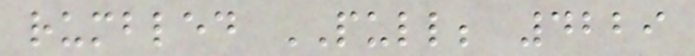rumbled PULL; 4229
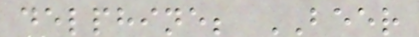delphine; BEER
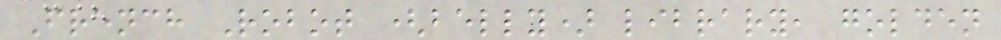French Robot (belly) library, golden
